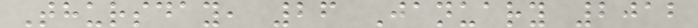Thursday, 26 January 2012
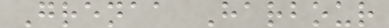Grenaa Harbour
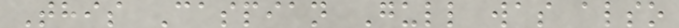This Caspian Gull was also
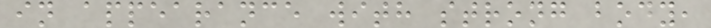in appearance with strong body,
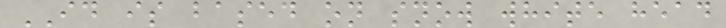ID is based on snow white head
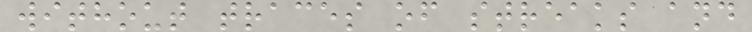without traces of streaks and
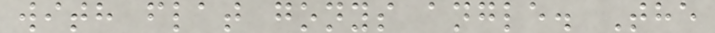with flat gonys angle. The
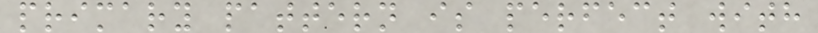primary pattern is perfect with
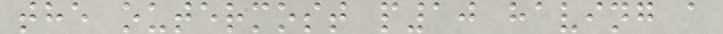the outermost p10 having a
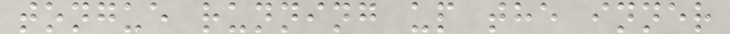tongue running up the inner
